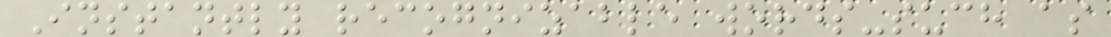Instantly recognizable words-such as
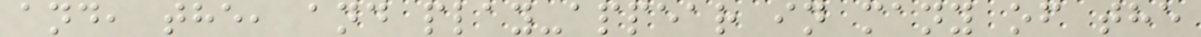and, the, and play-appear in many of the
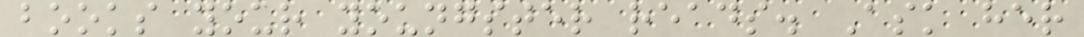books your youngster reads. Ask her
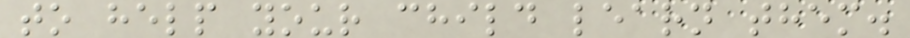to help your child learn them.
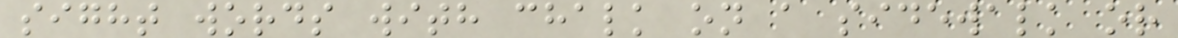sight words with chalk on a sidewalk or
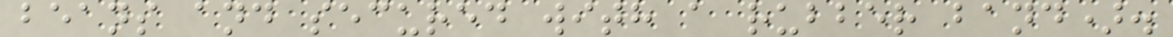beans and secured with a rubber band).
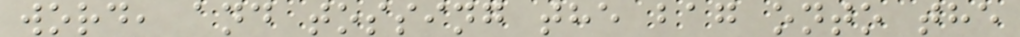word, and tossing the bag onto the
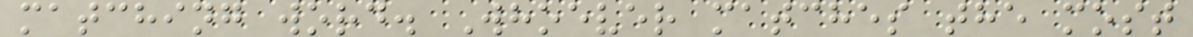matching word. Whoever matches the most
